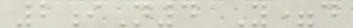2iN4 Y=d
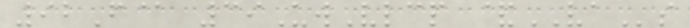92F@ 39UwVlcp &VAs
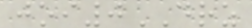joi0DRZ
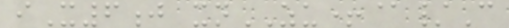iX6j xnZU+@/C
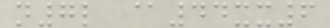n7l @44xx6
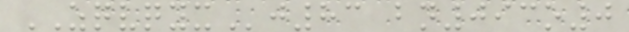ZQVQYXj83 bn093o0
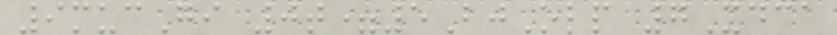9mucGi 0t=5BjOlp 7Xdca
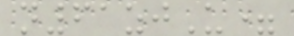n61zjU=
